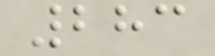283
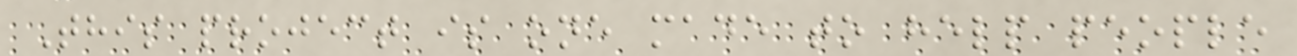This project is one made to help people
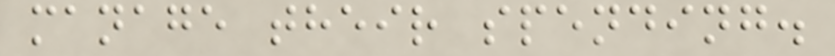manage their spending.
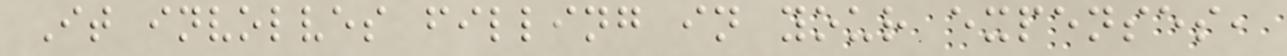It involves filling in your expenses,
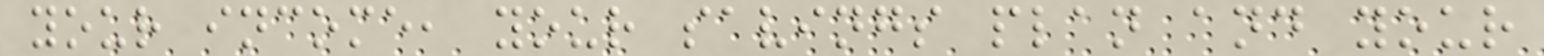your income, your savings plan and your
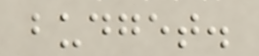budget.
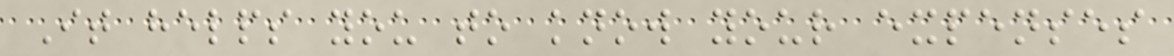It helps you to know your expenses
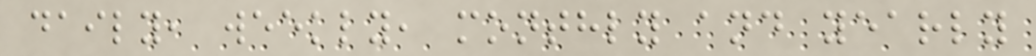daily, weekly, monthly and yearly
